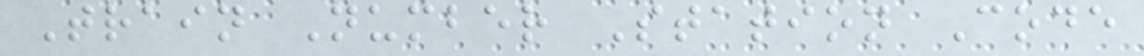Train Number Station Code
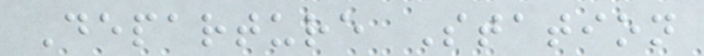Departure Station
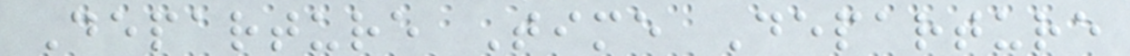Departure Time Departure
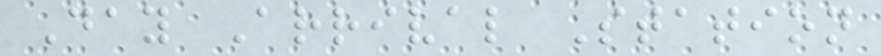Day Arrival Station
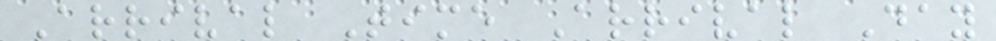Arrival Time Arrival Day
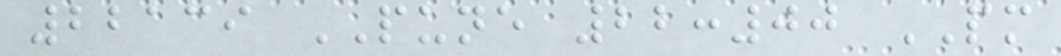22139 PUNE 22:00 PM
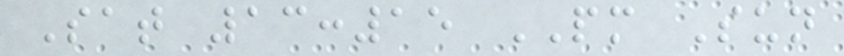Sat 13:15 PM Sun
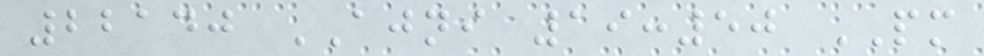22140 AJNI 19:50 PM
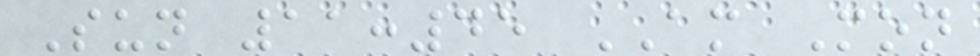Sun 11:45 AM Mon
